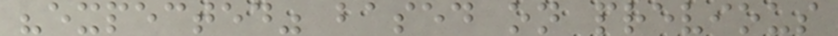"expected" based on previous
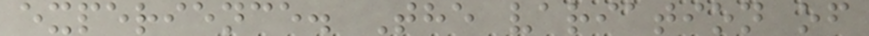experience. The variation of
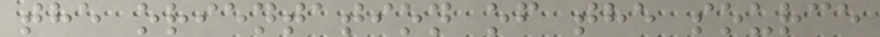the orientation of the source
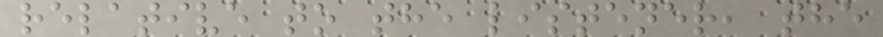relative to the listener, the
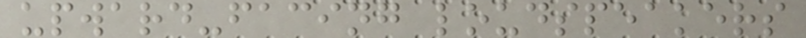upward-facing loudspeakers
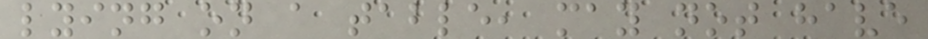lying on a table, may not have
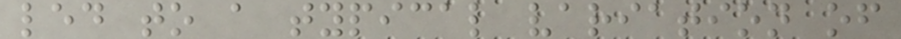led to a typical variation of
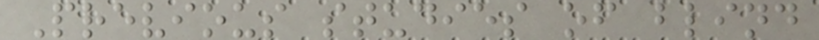Previous studies of blind
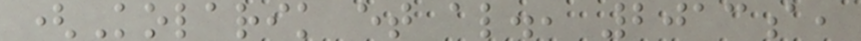(Kolarik et al., 2013a,
